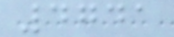4741
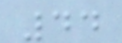44
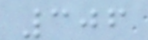306
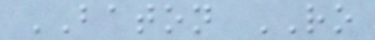BATON RO
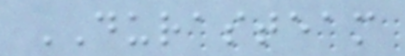DURASTEAM
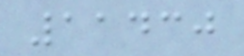11430
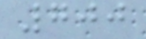700
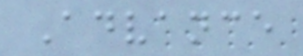Advance
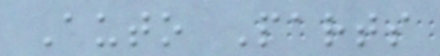Auto Parts
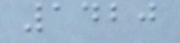1420
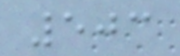503
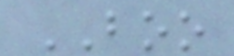BOO
